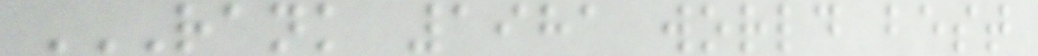RANK 1981 WORLD BEST
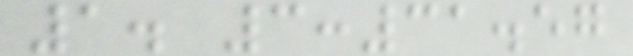1. 3:31.57
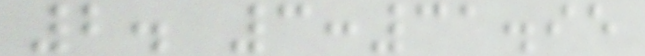2. 3:31.95
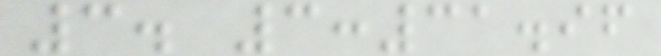3. 3:31.96
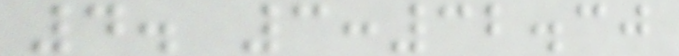4. 3:32.30
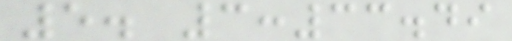5. 3:33.49
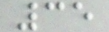35
